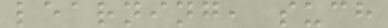learning, such
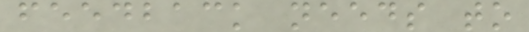feedback needs to
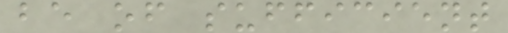be of sufficient
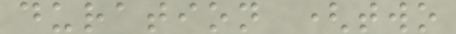duration (two
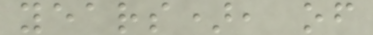years), of
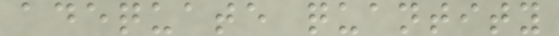adequate quantity
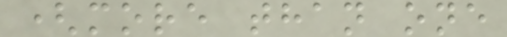(more than one
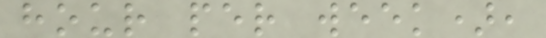hour per week),
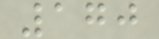170
